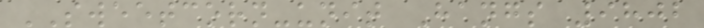SWEETCORN-unit Hangs 9802
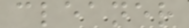cleaner
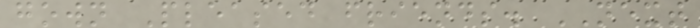gown Pleased friends. NEXT
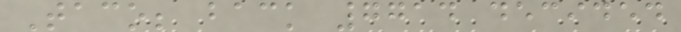Taco; back 7714 decided
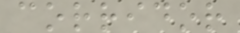corridor
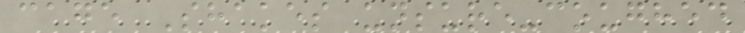cage Shakes unsure-coughed
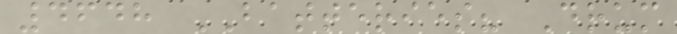4648 BATTERIES? Drum
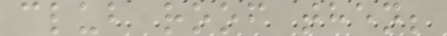club roof then;
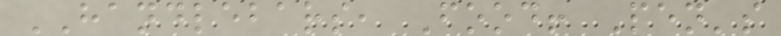HANDLEBARS, Food! Pen's
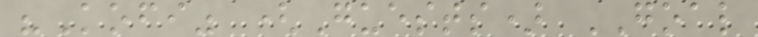"Kofi" (Guests) GOAL
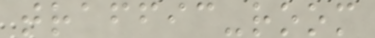traffic-room
